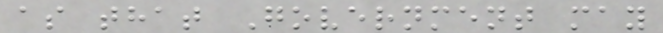as that Government may
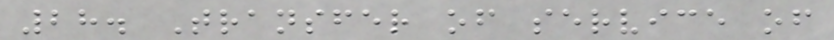28. Transfer of service of
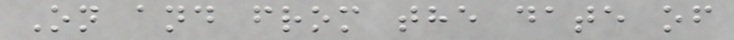On and from the date of
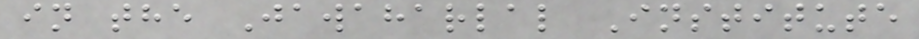in the Jawaharlal Institute
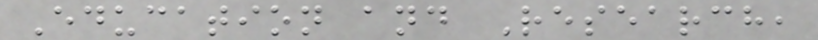Education and Research,
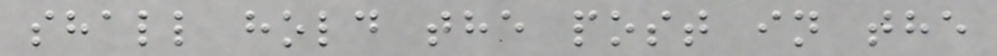shall hold the post in the
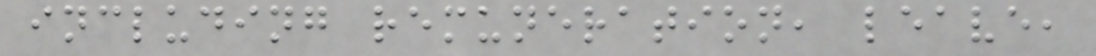including remuneration, leave,
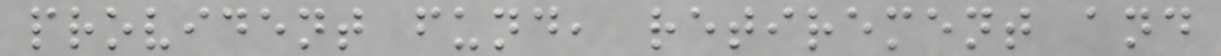provident fund, retirement and
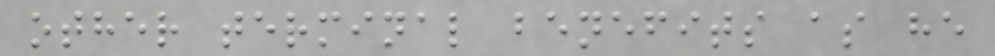other terminal benefits as he
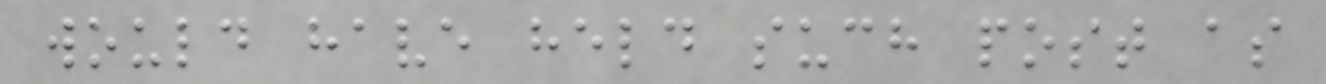would have held such post as
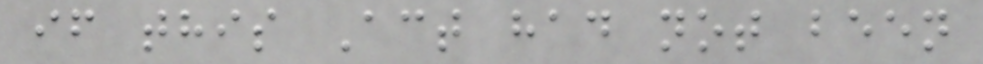if this Act had not been
